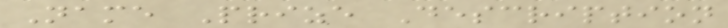Name Prize Description
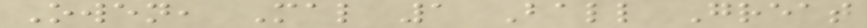Owen, Mal 1 Ball Great
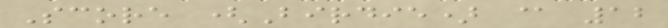Score (Birdie) @ 12
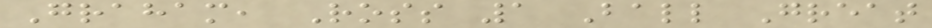Graham, Ross 1 Ball Great
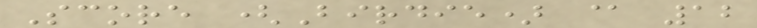Score (Birdie) @ 12
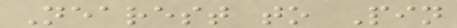Nearest to Pin
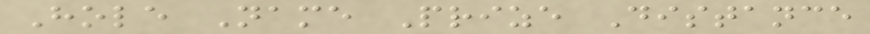Hole Name Prize Distance
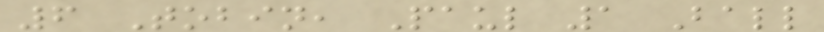6 Tobin, Paul 1 Ball
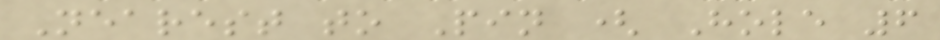Nearest to Pin ( Hole 6
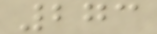273
